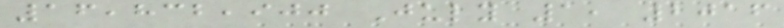16,832,900 July 1, 2016
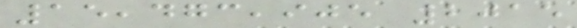15,473,905 2015
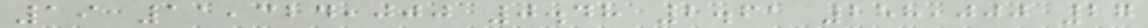19 11,324,000 0.48 2.61 288,000 27
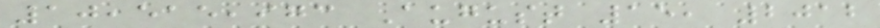10,515,973 August 15, 2012
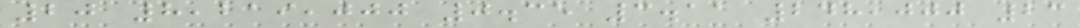20 8,219,000 0.35 3.11 248,000 23
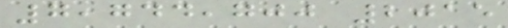7,744,700 2015
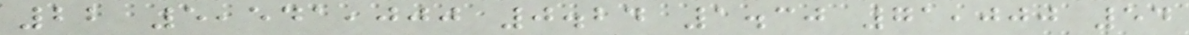22 5,541,000 0.24 1.30 71,000 54
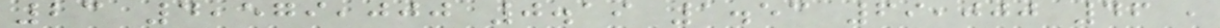23 4,579,000 0.19 1.53 69,000 46 ,
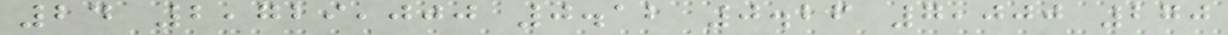24 2,729,000 0.12 0.26 7,000 270
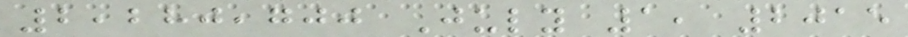2,280,700 July 1, 2015
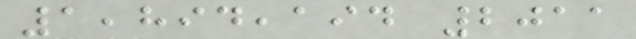1,894,194 2011
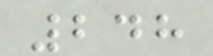248
